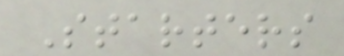Starters
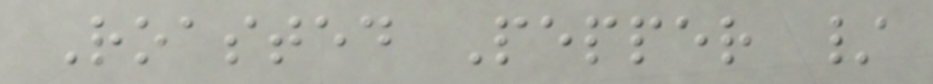Roasted Pepper /
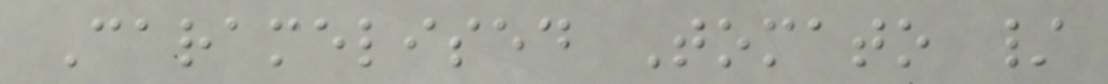Caramelised Tomato /
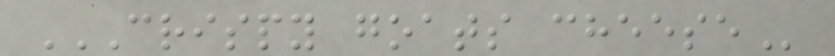CRISPY GOATS CHEESE
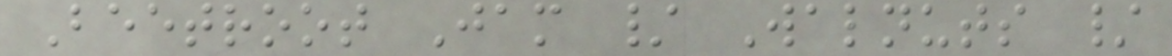Beetroot Jam / Walnuts /
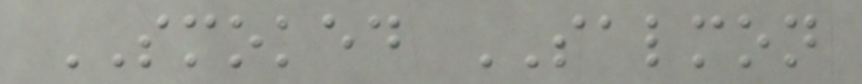SMOKED SALMON
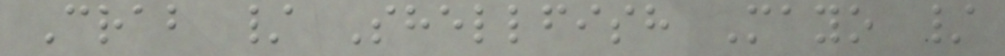Crab / Shellfish Mayo /
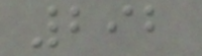292
